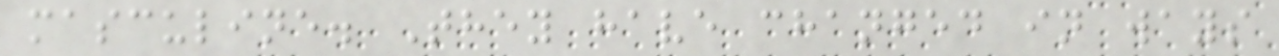masculine. They have changed in ways
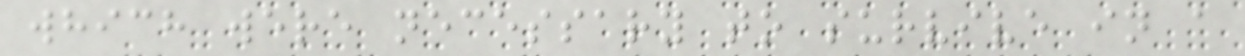which were necessary to survive in a
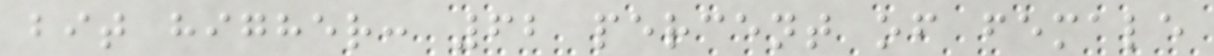bit higher: 62 percent of female
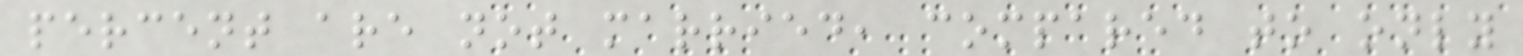percent are not married, compared to only
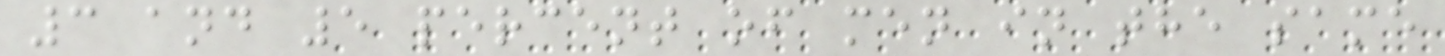3 and 5 percent of men in the same
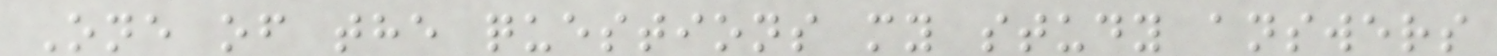One of the questions my study answers
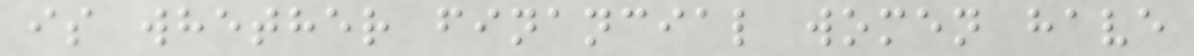is whether financial women have
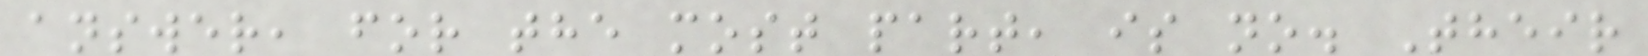answer, for the most part, is no. Their
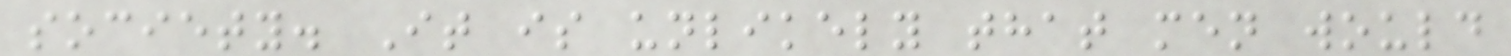society. It is unlikely that men would
